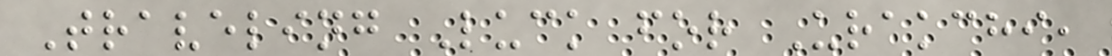Traveling Luck for Urakchi,
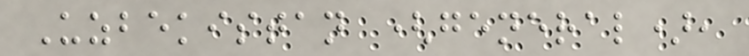Uzbekistan (general),
